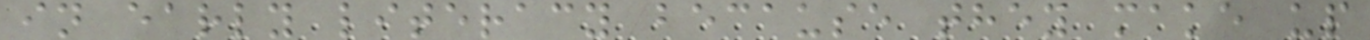in early literacy because they make up
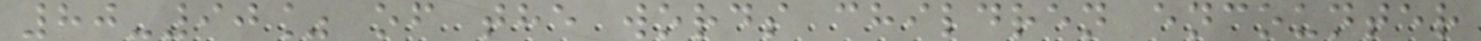80-90% of the words children encounter
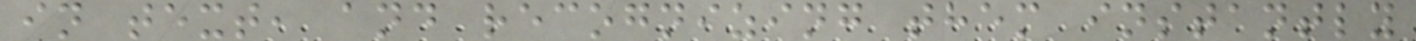in text, and recognizing them instantly
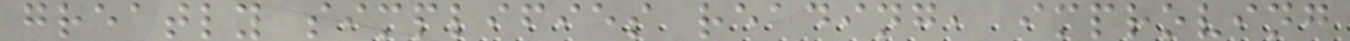greatly simplifies reading, improving
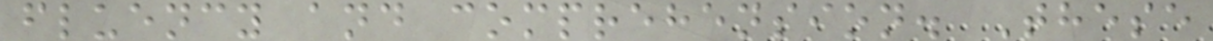fluency and comprehension. These
